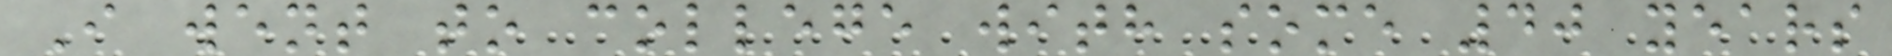I went to college with some 40 years
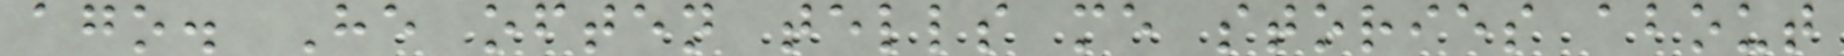ago. He often tells me stories about
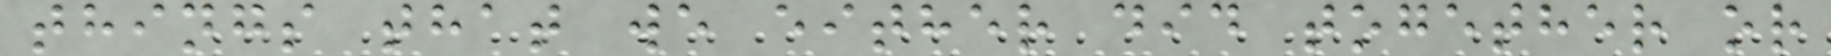things that we either did together or
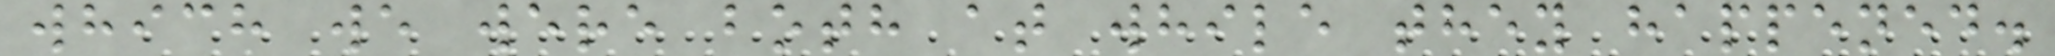which we were both at while they happened.
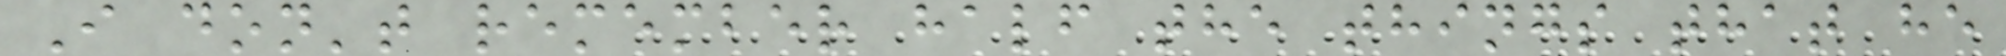I don't remember half the things that he
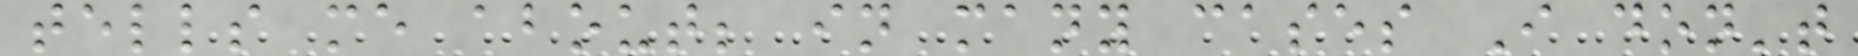tells me about; in many cases I don't
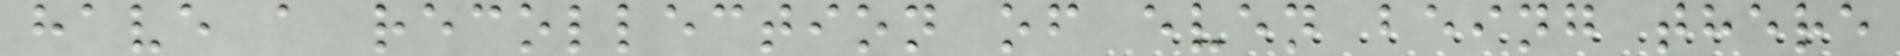have a recollection of even being there
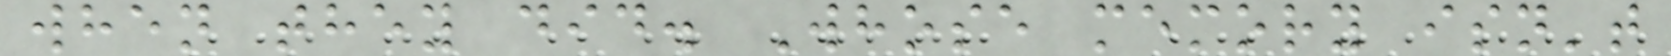when they did. Whose memory isn't
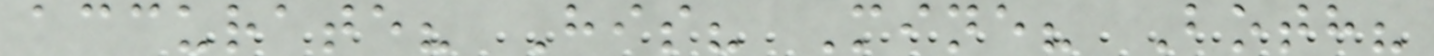accurate? His? Mine? Both?
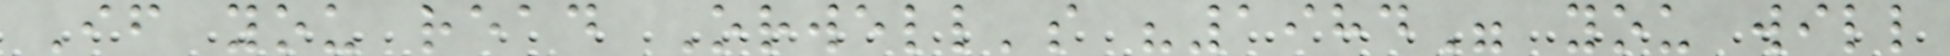If you read Orwell's "1984" you will
